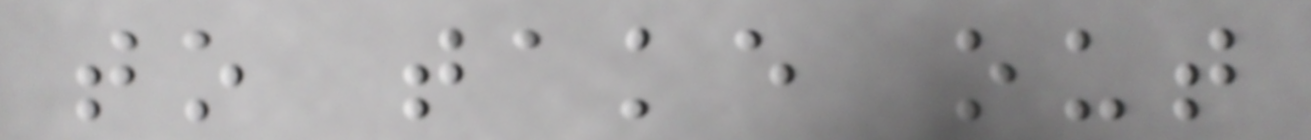to take out
